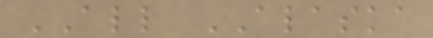ALL ALASKA
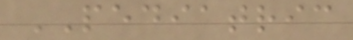PEDIATRIC
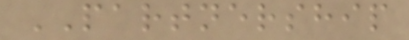PARTNERSHIP
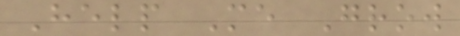Help Me Grow
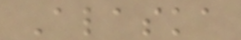Alaska
